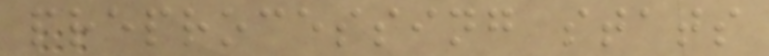preprocessing stats
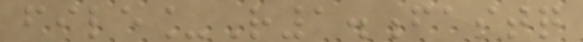file_R1.fastq
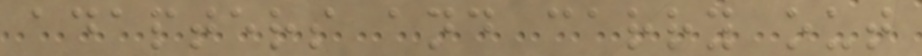adapters and carry out
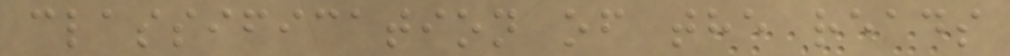classification of the reads
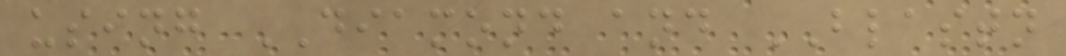using DIAMOND and BLASTN
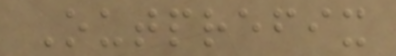Outprefix
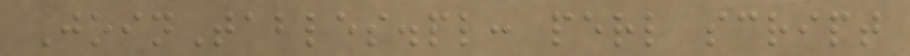JoinTables.pl: perl script
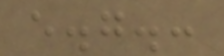e.g.:
